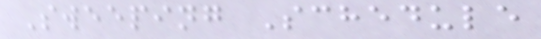Sweeping Schedule
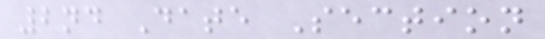2nd Date Section
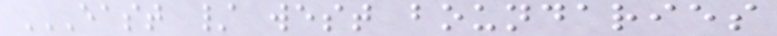EAST / WEST BOUNDARIES
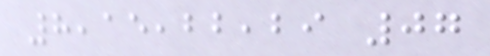8,15,22,29 07
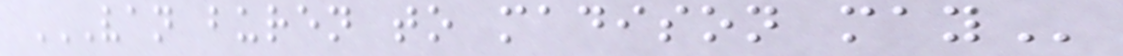VAN BUREN TO MADISON MAY
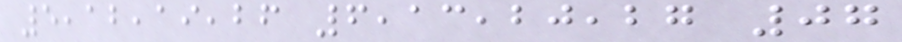5,12,19,26 6,13,20,27 07
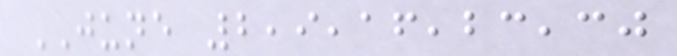JUNE 2,9,16,23,30
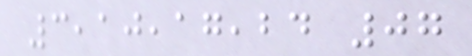3,10,17,24 07
